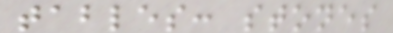tables: stones
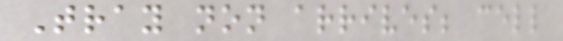Tray non arrives; cell
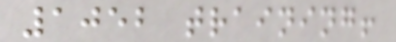1052 training!
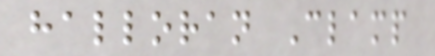halloran Clamp
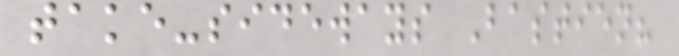take-sideways Bastien?
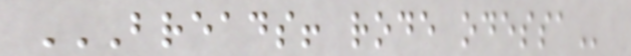BREADS! RODE ODESSA
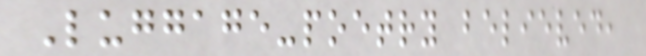Luggage-poetry believed,
